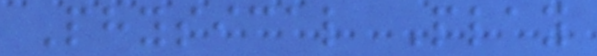Physical Play
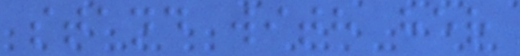stand with her
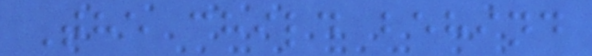The child behind
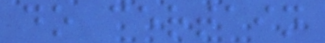do certain
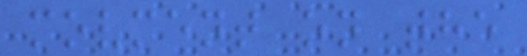movment on the
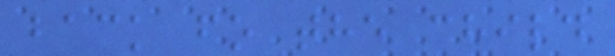back fo the child
